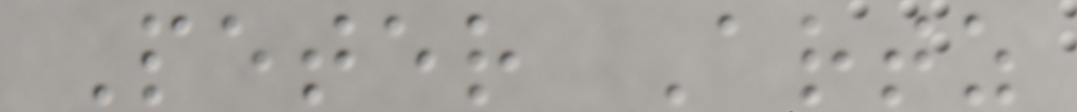Peter Artz
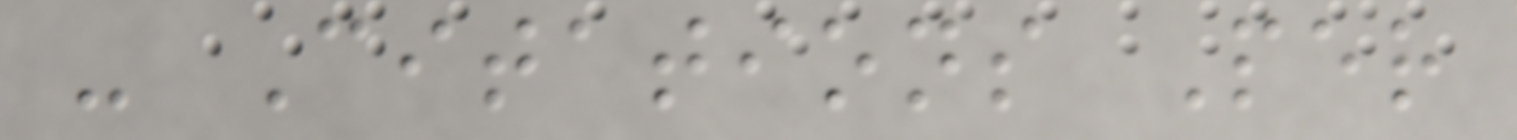- Citations Per
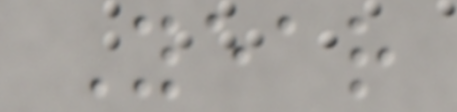Year
